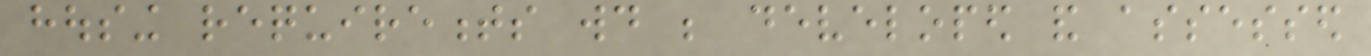housing requirements would be developed and assessed
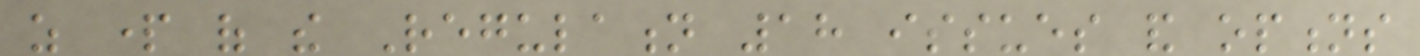as part of the Regulation 18 issues and options
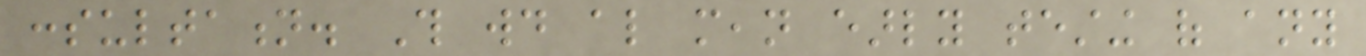consultation. This would also mean early testing of any
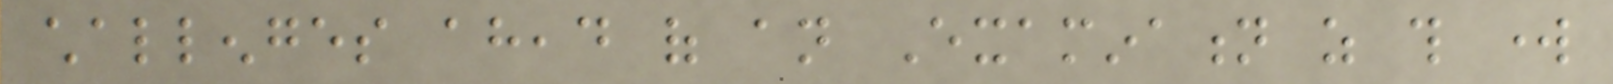challenges ahead of an Examination as this work
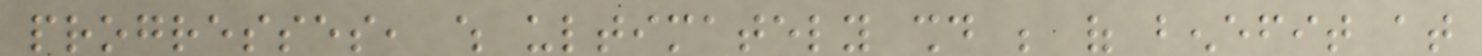progresses, which ultimately should be of benefit at
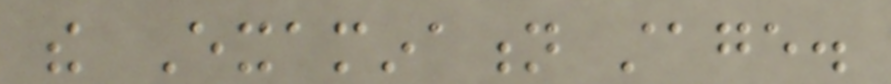the Examination stage.
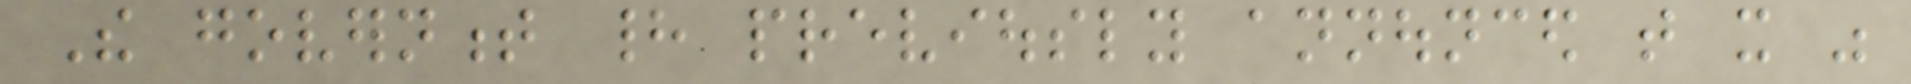The government had previously announced that it was
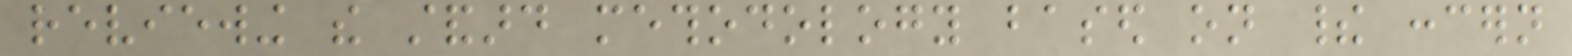reviewing the standard methodology based on their concern
